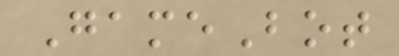GameBot
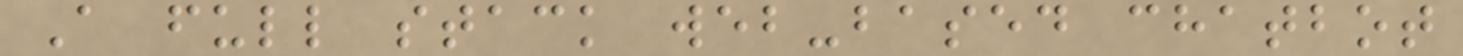A full stack web-based chatbot
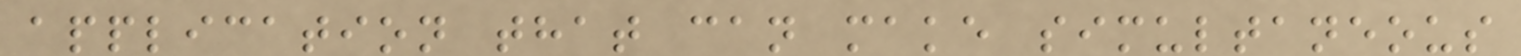application that can make simultaneous
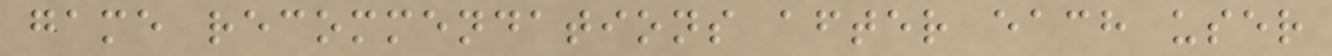game recommendations after each user
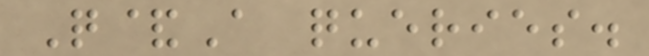Q&A queries.
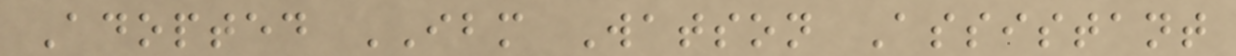Adopted IBM Watson Assistant
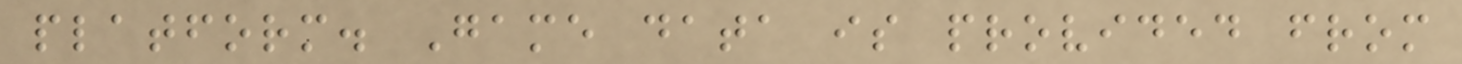platform. Game data is provided from
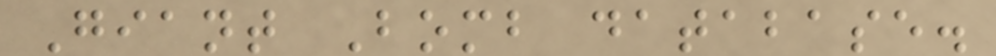Giant Bomb database.
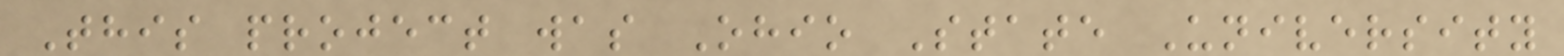This project was Ohio State University
